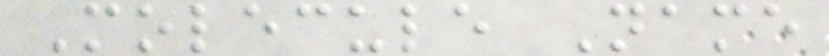Molecule Name
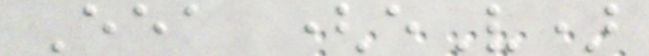Eea (eV)
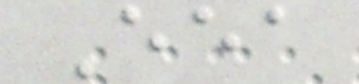Eea
